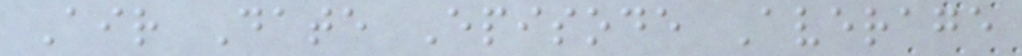Air Date Episode Average
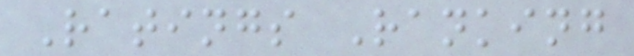Ratings Ranking
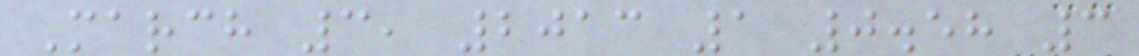March 3, 2013 1 0.58 3
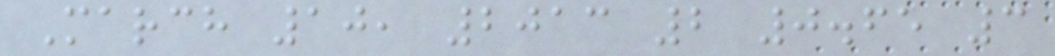March 10, 2013 2 0.65 3
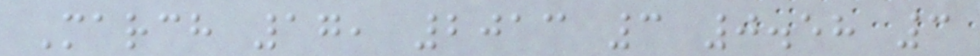March 17, 2013 3 0.58 3
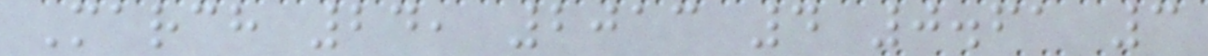March 24, 2013 4 0.61 3
